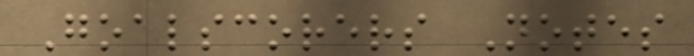Goalscorers Notes
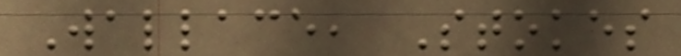Wallace, Stokes
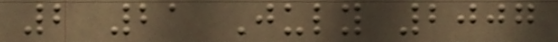2 21 July 2007
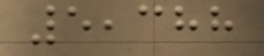5,388
